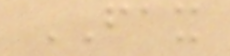FAX
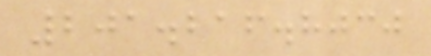201.216.8030
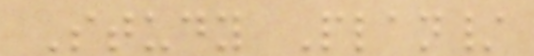Study Plan/
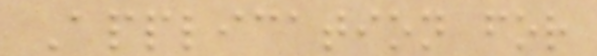Application for
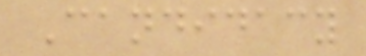Candidacy
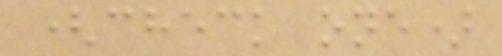(check one)
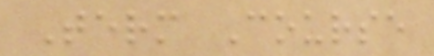Term Course
